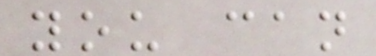you can
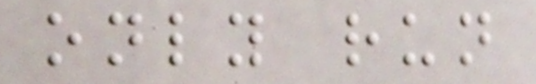only run
